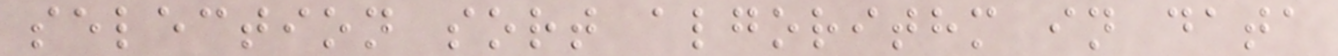selection sort algorithm in data
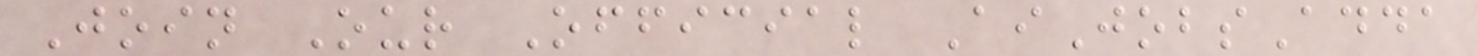Join Our Official AiJobsAdda
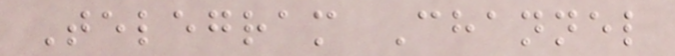Telegram Channel
